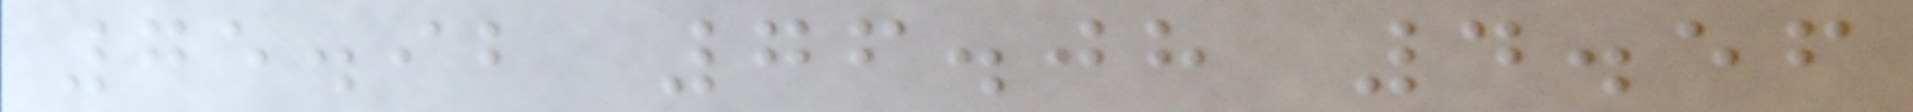75.92 76.08 4.56
